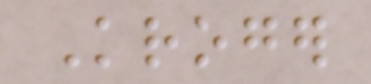Kroger
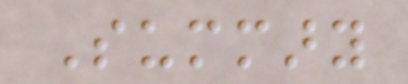Summary
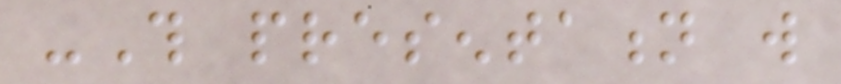-This presentation will
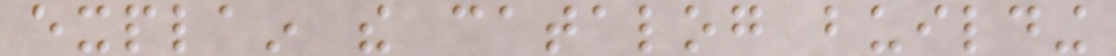explain the catalog building
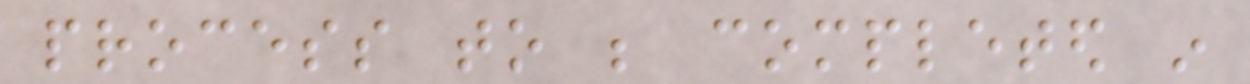process to be completed in
